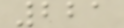221
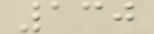130
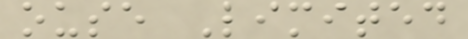ouse Limited
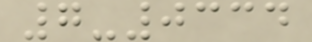7-0334
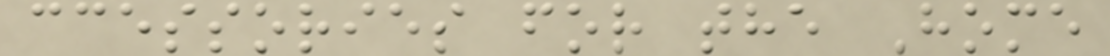ccessories for the Home
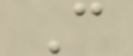C
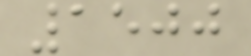1500
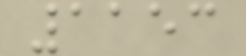1153
